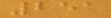251
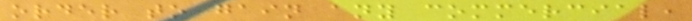order to gain any commercial,
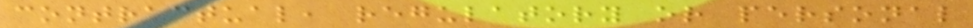contractual, regulatory or personal
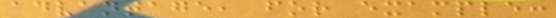advantage, for example:
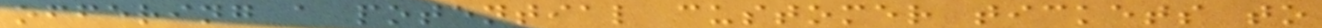offering a potential customer tickets to
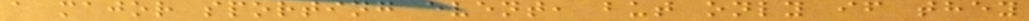a major sporting event, but only if they
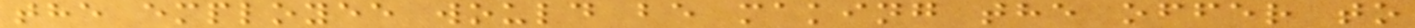the employee would be making the offer to
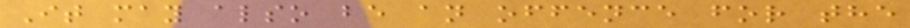It may also be an offence for the
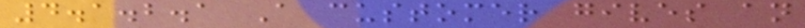4.1.2.1 A customer gives an
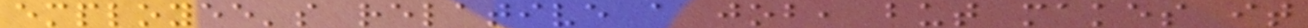employee's relative a job, but makes it
